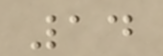14
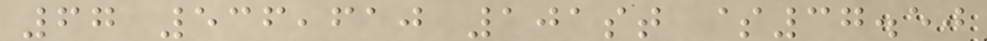67 536,610 101st $37.50
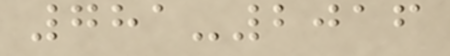781-2016
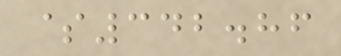$342.86
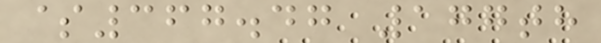$367.47 177th
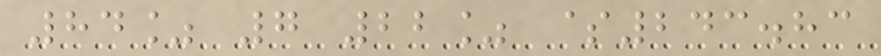84% 7 22% $243.83
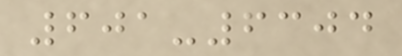601-6304
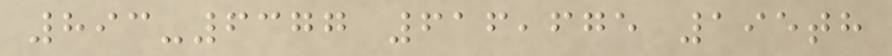893-6377 616,675 195th
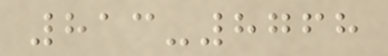813-8768
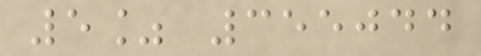5% 355044
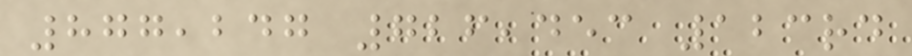877,247 726,453 123rd
